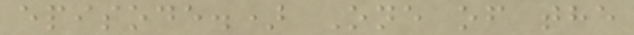episode.) One of the
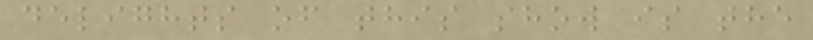delights of this show is the
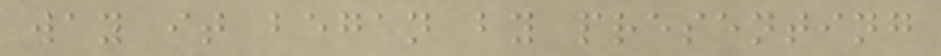way it began by presenting
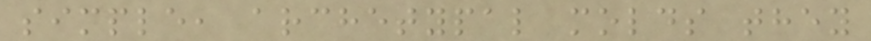simple, archetypal molds they
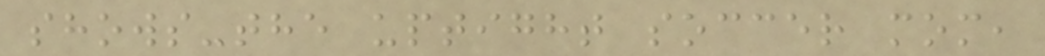shows-the uptight soccer mom,
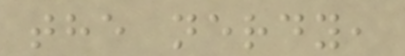the nerdy,
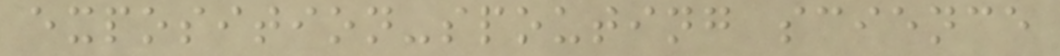exposition-spouting science
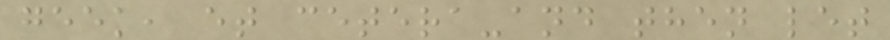geek, et cetera-and then let
